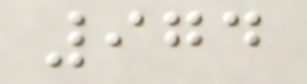974
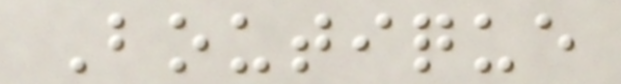Boutique
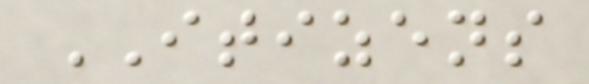ITIZENS
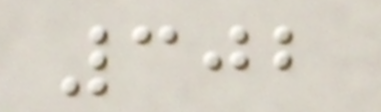302
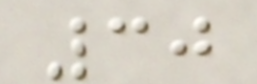30
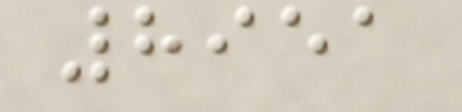8951
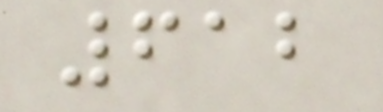612
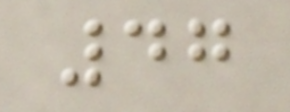47
